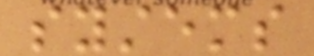systems
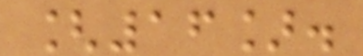[16].
